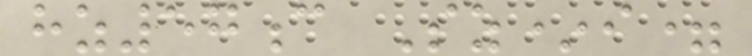hz57c Sz*i=
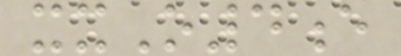xxO4e
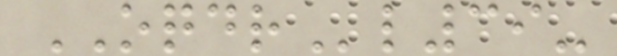OQDRl39-
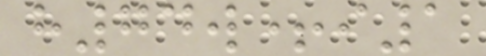h74w+i1
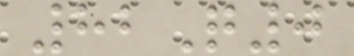82Q0
